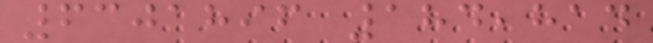6301896 184,814
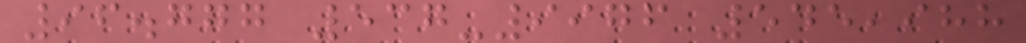96.777 537-9976 545,988
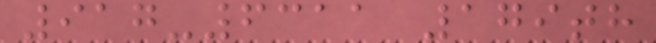917-6311 179th
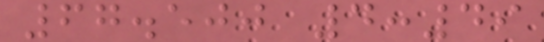67.500 4:49
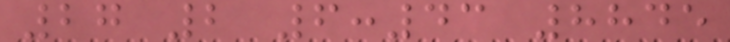27 2 6:43 8845
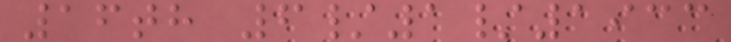16th 6/1/1933
